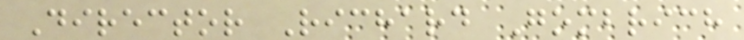Director Richard Gombrich
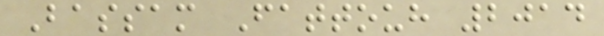Bassam Fattouh 2014
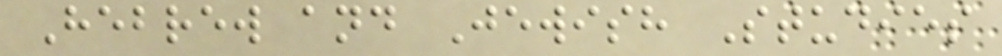Hebrew and Jewish Studies
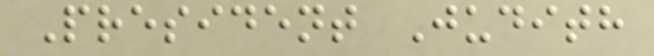President Judith
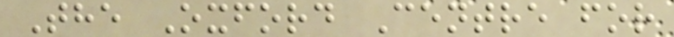The Oxford Centre for
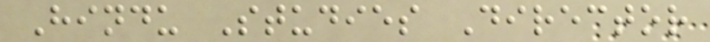Hindu Studies Director
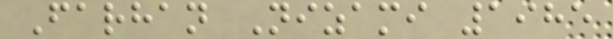Farhan Nizami 1985
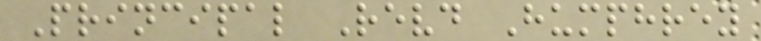Principal Revd Humphrey
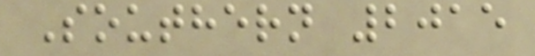Southern 2015
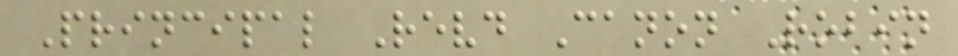Principal Revd Canon Robin
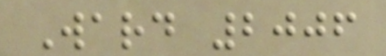Ward 2006
